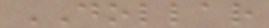DOLLAR
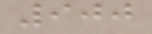900
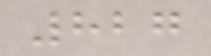827
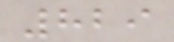829
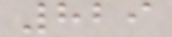829
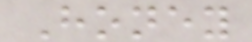Honey
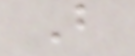B
